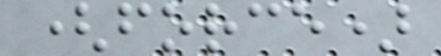(force)
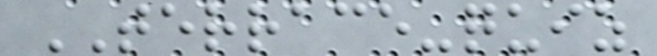TERRACE-quiz
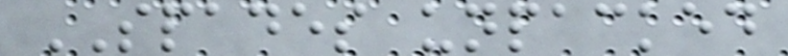SPADES unpacked
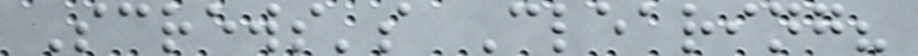Screws's Clearing?
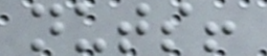nuts!
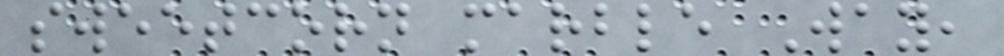sweetcorn marble Way,
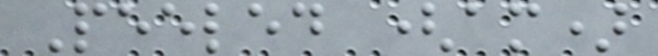Peeled (am)
